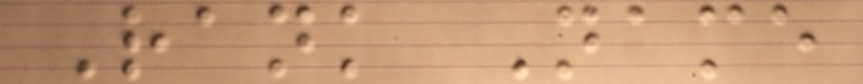Rank Name
